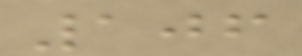106
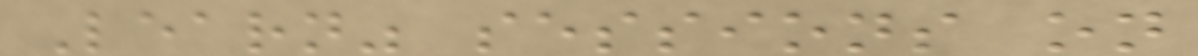Learn" sessions on
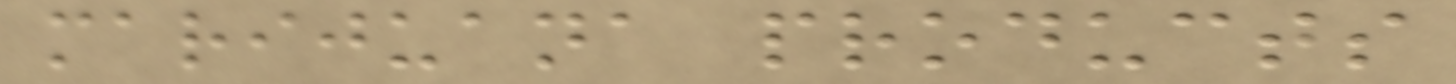marijuana products
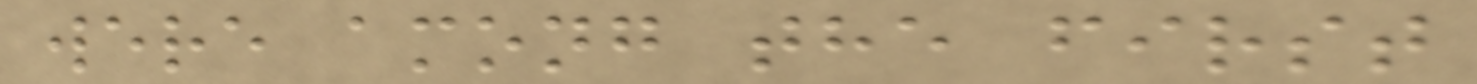were among the first
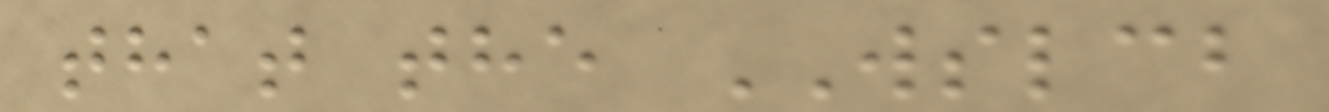that the WSLCB
